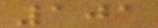101
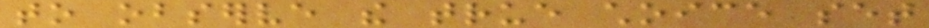to observe the true choice set
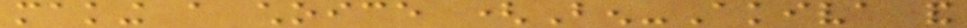making a choice (Ben-Akiva and
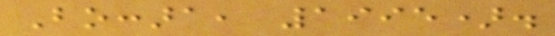Boccara, 1995).
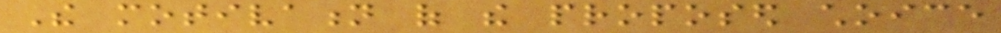The motivation of the proposed choice
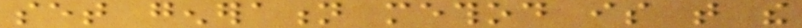set generation method is that the
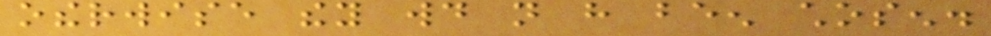otherwise they would not have been chosen.
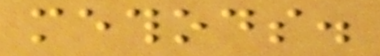methods.
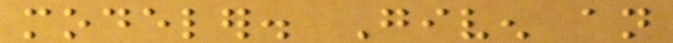modeler. Given an
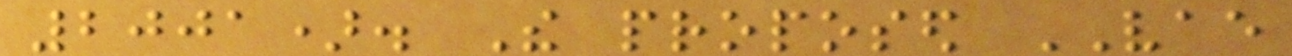2001). The proposed VAE
